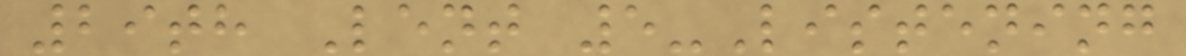29th Lent 5-Listening
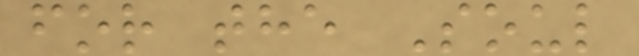for the Soul
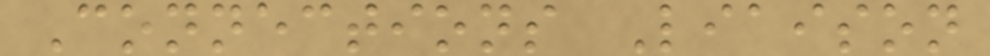Connections Liaison
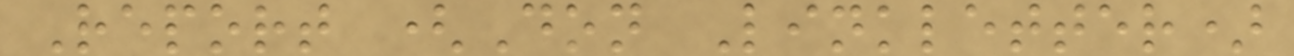Report (Don Linkletter)
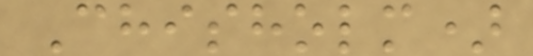Chisholm)
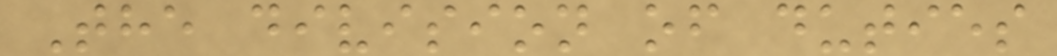The division of duties
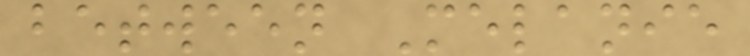between Melanie
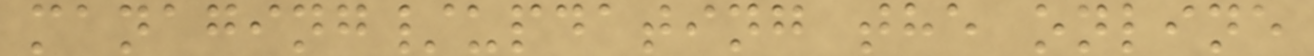managing/updating the online
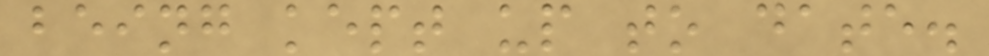being kept up to date.
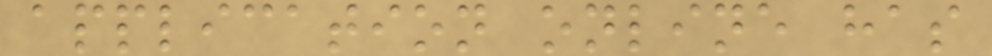application online has
